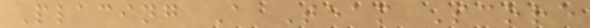Placing A Team Score
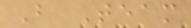B Team
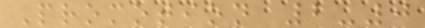Promotion 2-0
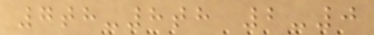7th-8th 2-0
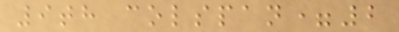9th colspan=2
